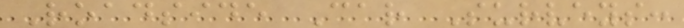Roadside Car Surveys:
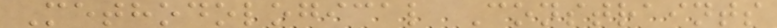Methodological Constraints
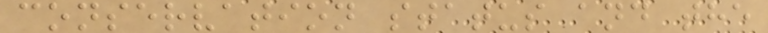conservation status and the
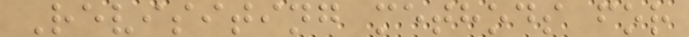Revisiting methods for
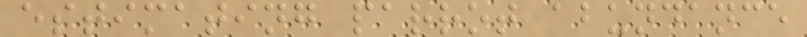estimating parrot abundance
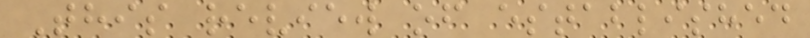This review of established
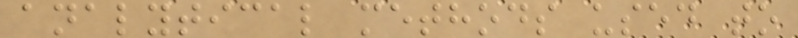analytical methods used to
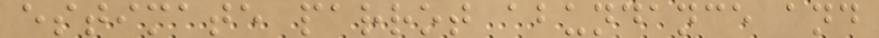estimate parrot abundance and
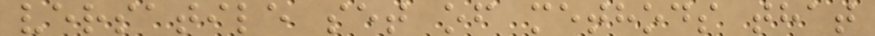versatile set of methods that
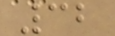32
